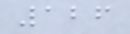126
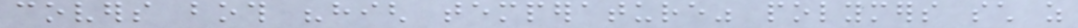covers both "high temperature" polymers such as
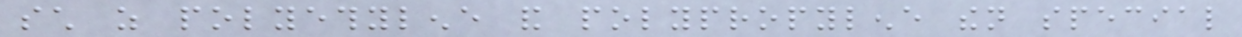such as polyethylene and polypropylene then special
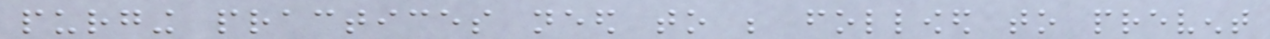purging practices need to be followed to prevent
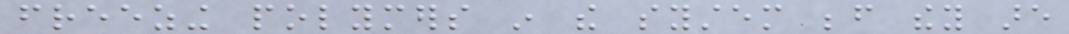freezing polymers in the system before they are
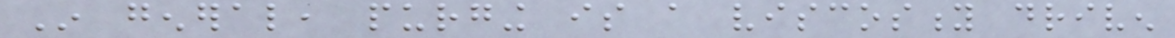In general, purging is a viscosity driven
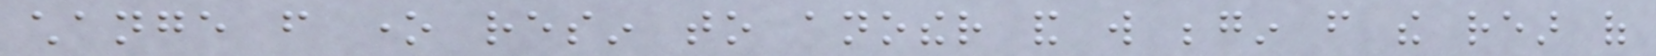change from one resin to another and will begin from the rear of
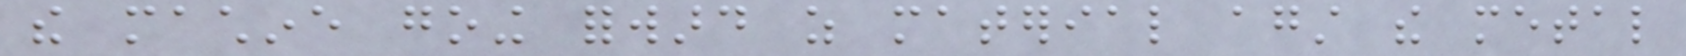the machine going forward as material against the metal
